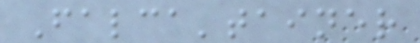Falca'tainer
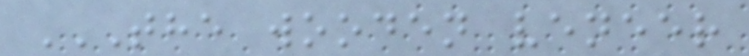THE WOODEN VENEER
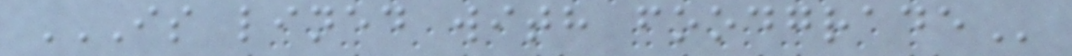IS LINED WITH FOODGRADE
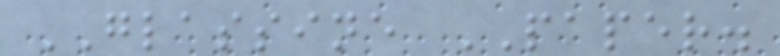GLASSINE PAPER.
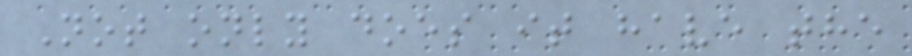Not only does it have the
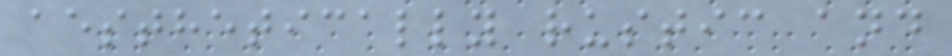aesthetically rustic and
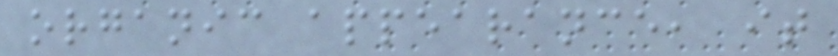organic appearance, it
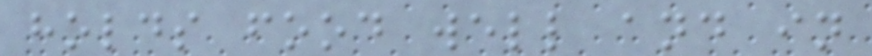holds food well and in
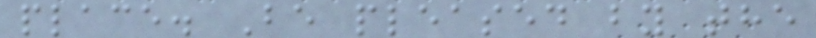place. Be pleased by the
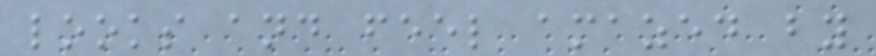looks and feel amazed by
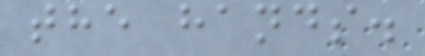the hands.
